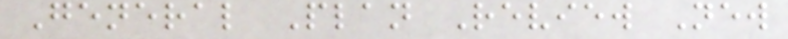General Plan Review New
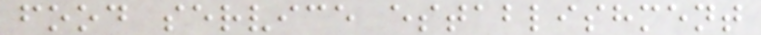food service establishment
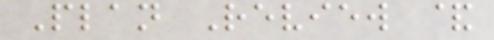Plan Review &
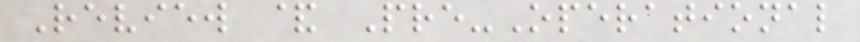Review & Pre-Operational
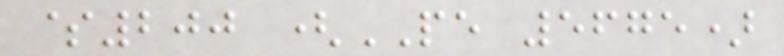$200 (PE 5675)
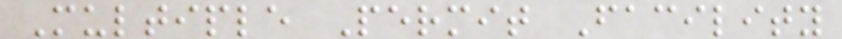Multiple Permit Facility
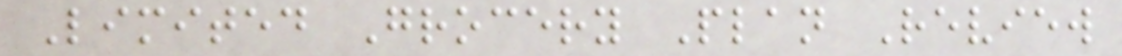Limited Grocery Plan Review
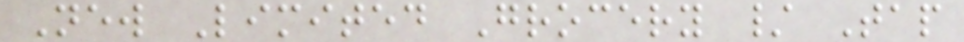New Limited Grocery / Tap
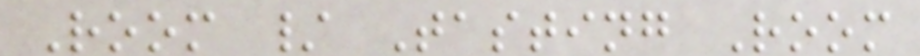Room / Tasting Room
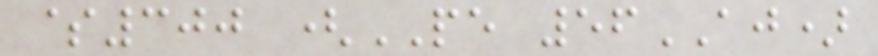$300 (PE 56AJ)
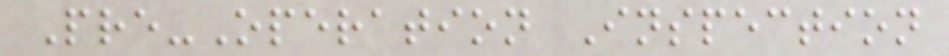Pre-Operation Inspection
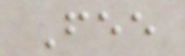Fee
